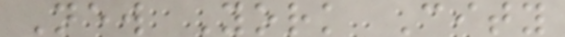New York City
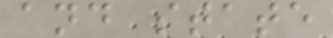and state
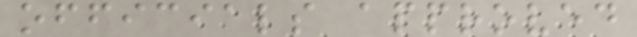officials approved
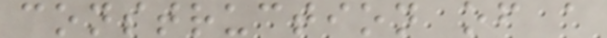construction of a
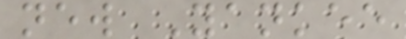new Yankee
